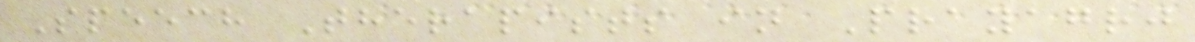Speech Therapists in Prayagrj
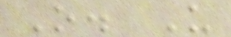O. U
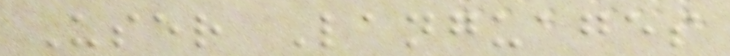User Languages
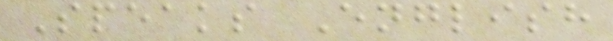Speaks English
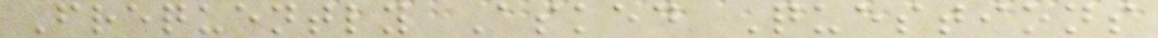Frequently Asked Questions
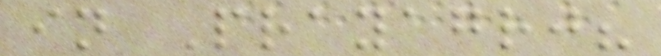in Prayagrj?
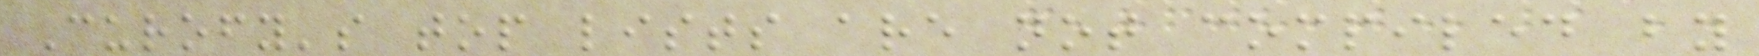Curofy's top lists are not compiled by
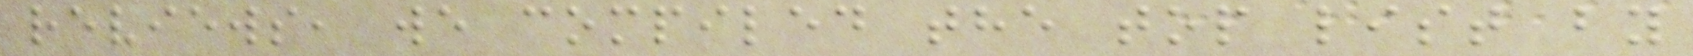reviews, we compiled the top list by
